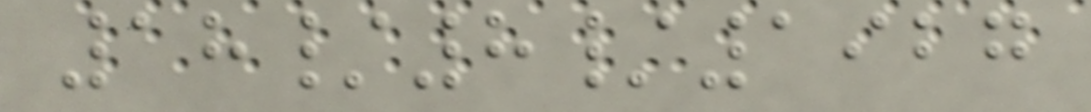18/8/1927
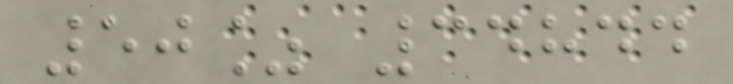50% 34844
